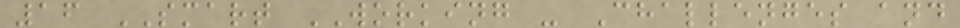16 SMART WORKING - Challenges and
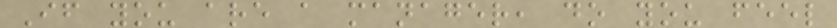If you are a manager, do you feel
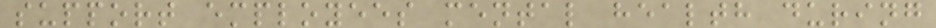support employees mental health during
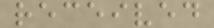received
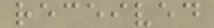received
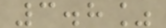3.8%
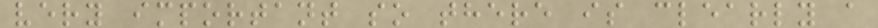very important so there is clearly a
